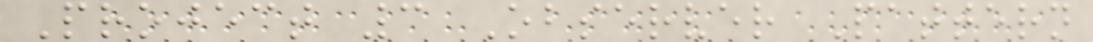Project 3 Observer Pattern
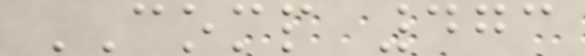COMP 473
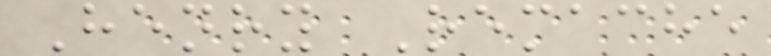Henry Remache
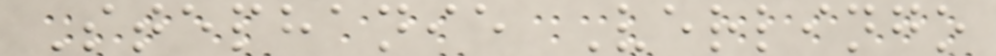Stephanie Verlingo
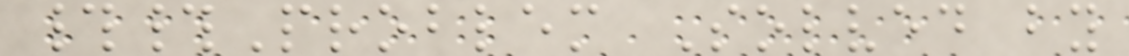##Problem Solved by
